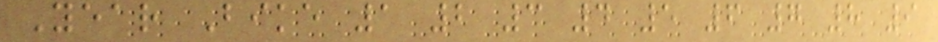Year Bike 1 2 3 4 5 6 7 8 9
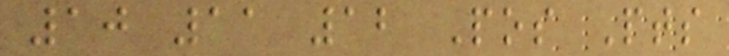10 11 12 Pos Pts
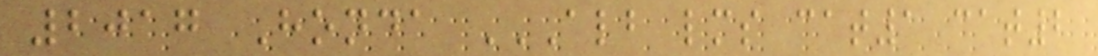2017 Honda ALB LMS CAT1 CAT2
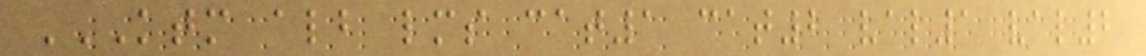KTM ALB LMS CAT1 CAT2 VAL1 VAL2
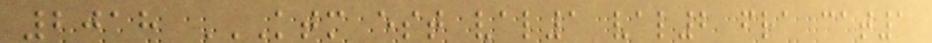2018 KTM EST VAL1 VAL2 FRA CAT1
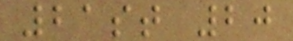21st 20
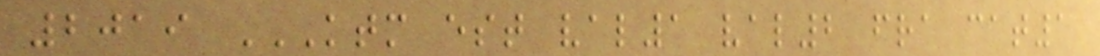2019 KTM EST VAL1 VAL2 FRA CAT1
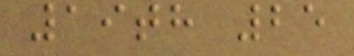19th 25
